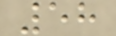58
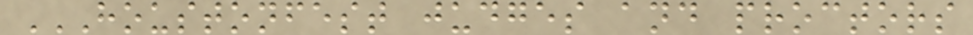HOUSTONFEST JUDGES AND PROCTORS
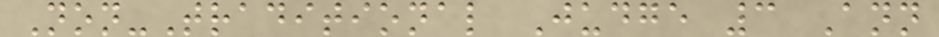Non-Traditional Judge 3 Ann
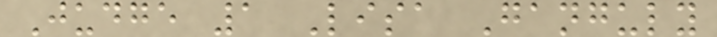Judge 1 Lisa Ganguly
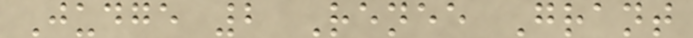Judge 2 Renee Grant
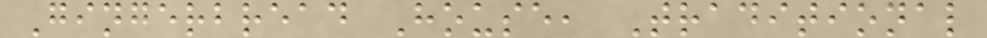Gingerbread House, Traditional
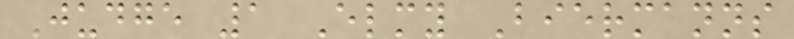Judge 1 Elmy Biermanns
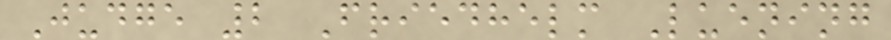Judge 2 Friedhelm Luening
